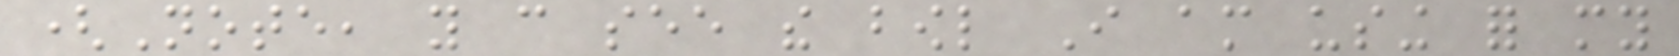(Note, you can see the bowl I am using for my
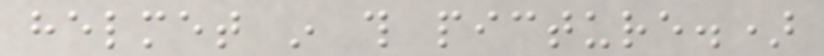helmet in this picture.)
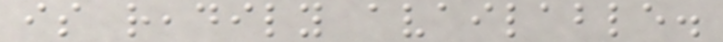is readily available.
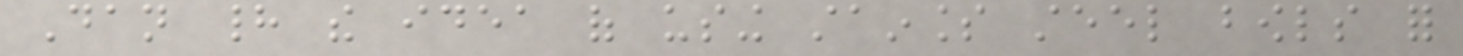Dan had the idea of using stainless steel bowls for
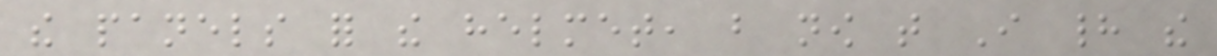the panels for the helmet, but now that I had the
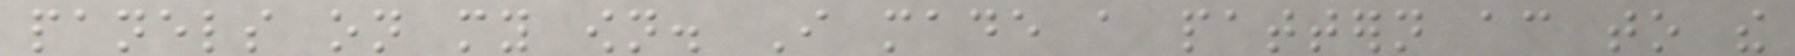panels on my own. I made a pattern according to the
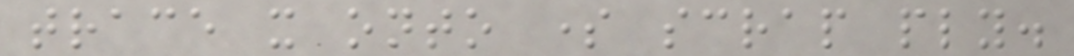trace it onto some scrap ply.
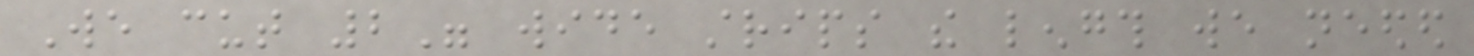We cut 2" wide strips the length we needed
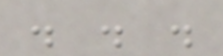. . .
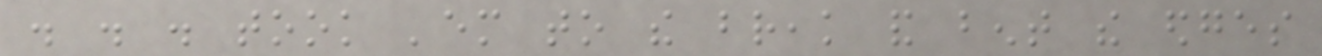. . . took 'em to the break and bent the edges
